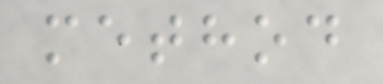method
